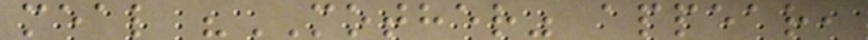meal "MOTHER" appear,
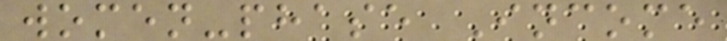women-phase Income
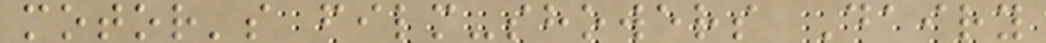motor's film-showers Dairy
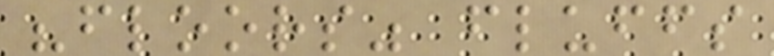"floors" fluffs
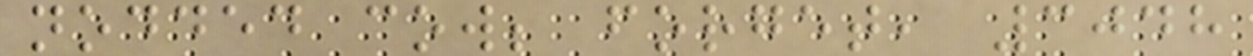nodded cow; forget, 3048
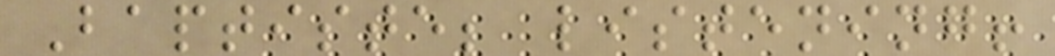Baptiste; listening!
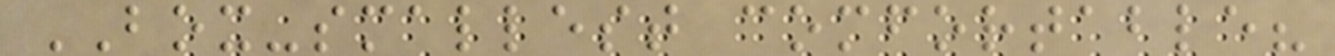BOX-smallest comfortable?
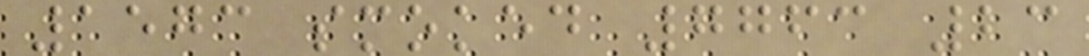1573 smoked 7763 23
